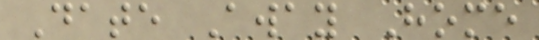Date Away Home
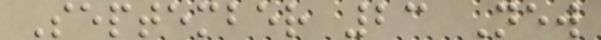September 23 New
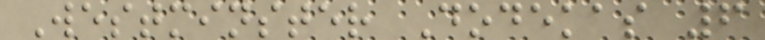Westminster Dodekas 6
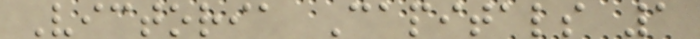Victoria Capitals 1
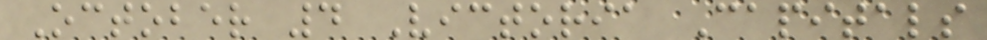October 4 Victoria Capitals
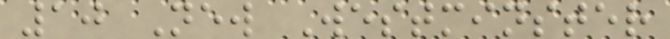10 New Westminster
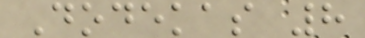Dodekas 8
